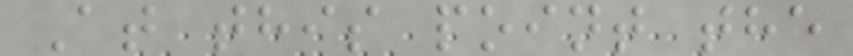At this point the
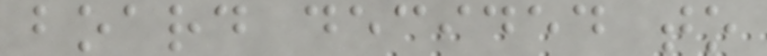board decided to
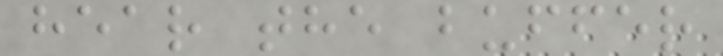hear the buffer
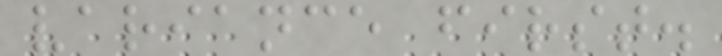variance first.
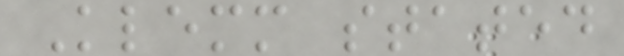Klemm stated
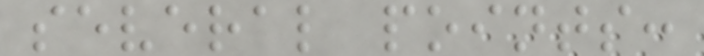several points:
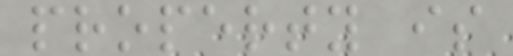property is
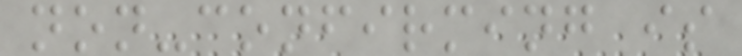non-confirming is
